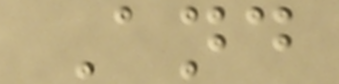And
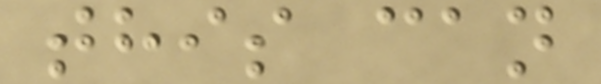this can
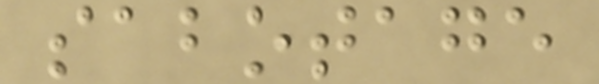sabotage
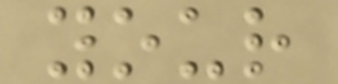your
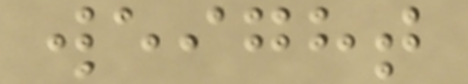weight
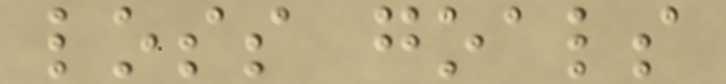loss goals
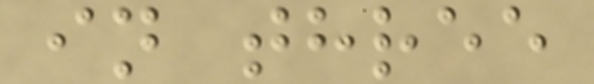in three
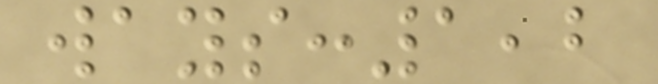ways:1,2
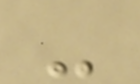-
